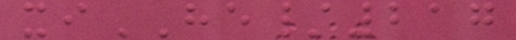xiHE/217
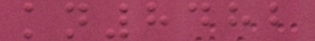kn8482
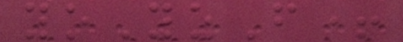yoYzF+
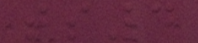ts4
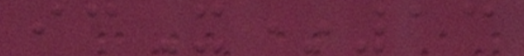icX*13
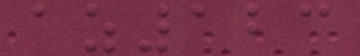az123
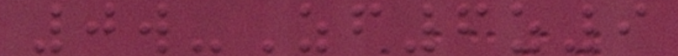0w-Zf6z9
